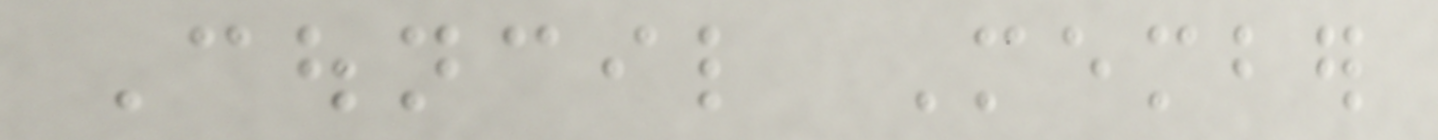Council Member
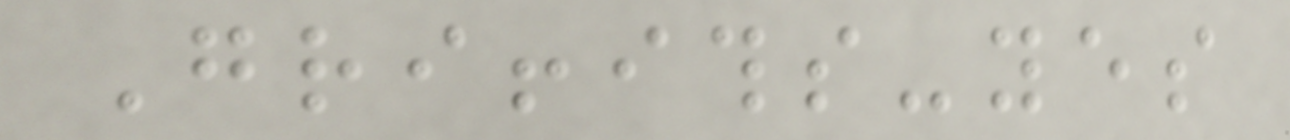Griffiths-yes
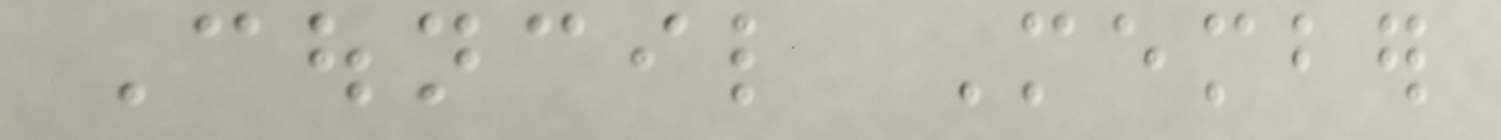Council Member
